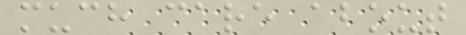much care about
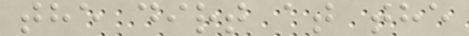the dirt at the
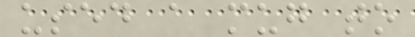used a mug to
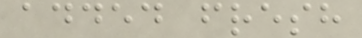added fresh
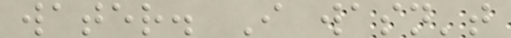water. I wasn't
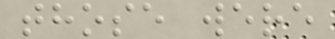those were
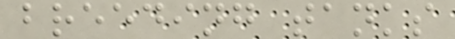breeding tanks
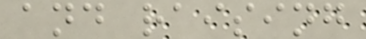and raising
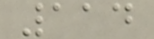114
